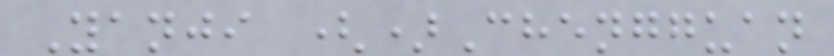Yanji ()Chengguan
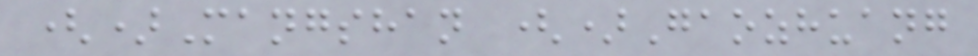()Mangshan ()Gaozhuang
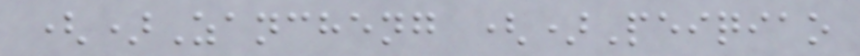()Zancheng ()Peiqiao
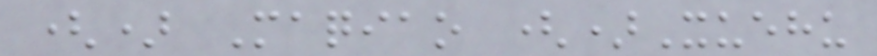() Maqiao ()Xuehu
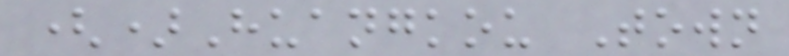()Huangkou Town
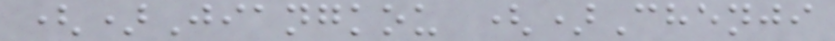()Jiangkou ()Chenji
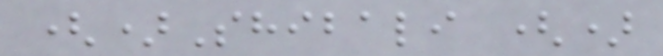()Shibali ()
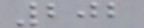202
